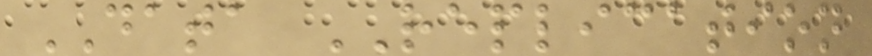DATA REPLICATION
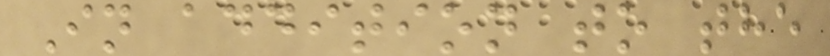In addition to the
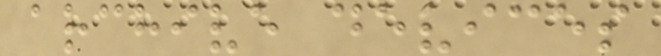archive devices
